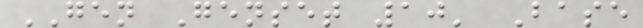GEN Genset 10' Base
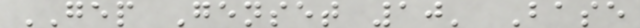GEP Genset 10' Base
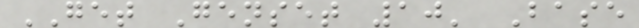GET Genset 10' Base
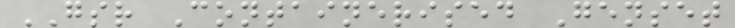GSR Containerised Genset
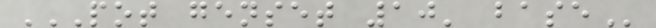POT GENSET 10' BASE
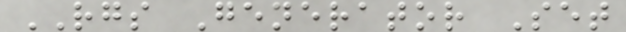RGS Generator Set
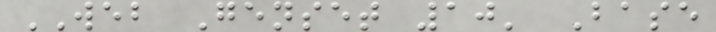WEB Genset 10' Base
